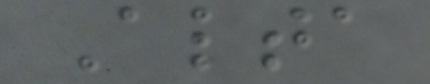Alta
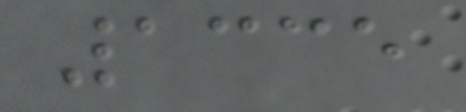1335
